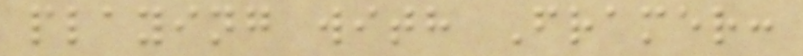playing with Framer:
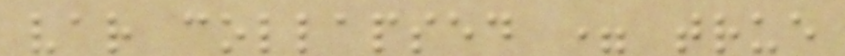var collapsed = true
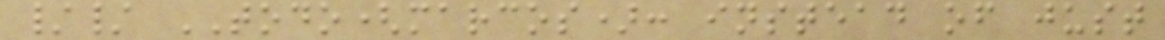// TODO(marcos): instead of just
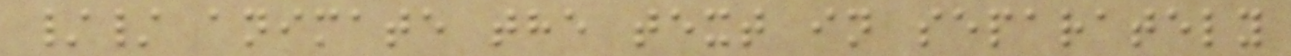// animate the text in separately
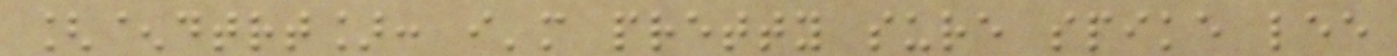[^dtrt]: i'm pretty sure spike lee
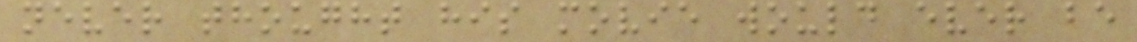never thought his movie would ever be
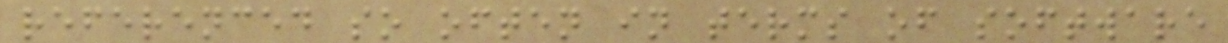referenced so often in terms of software
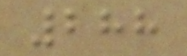288
